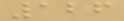126
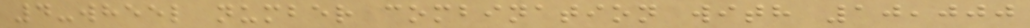4-wheel number combination with 10,000
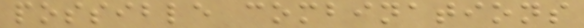possible combinations
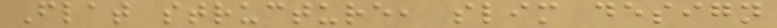Flat structure, slim design
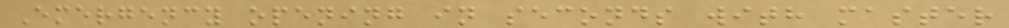Emergency opening in seconds with master
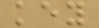key
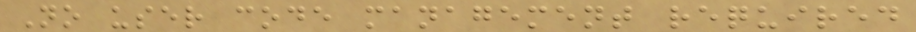No user code management required
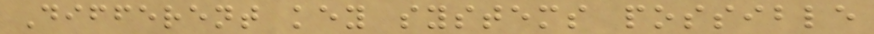Different key systems possible
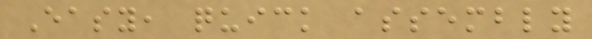Easy, quick assembly
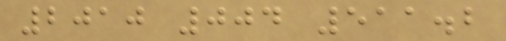2010 004 511.2
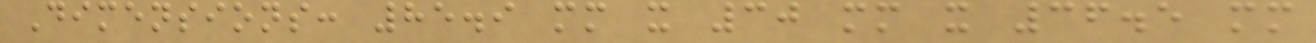Dimensions: 85.9 mm x 30 mm x 36.5 mm
